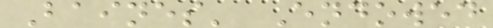Baines' Endowed
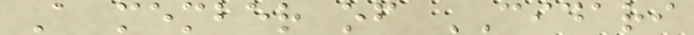A member of CIDARI
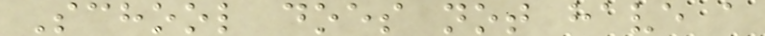School does not have a
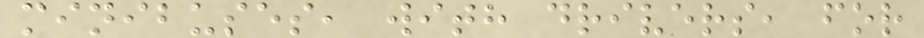minibuses, with drivers, for
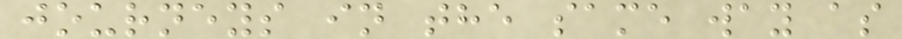journeys in the same way as
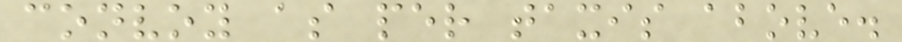convoy as per taxis above.
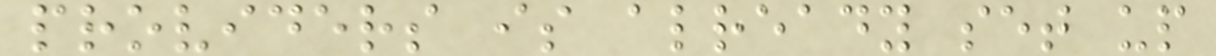providers is already set up
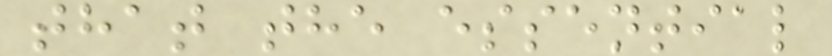that the essential
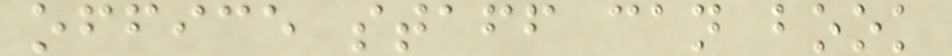office staff can book
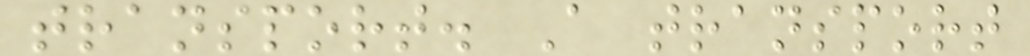transport. A transport
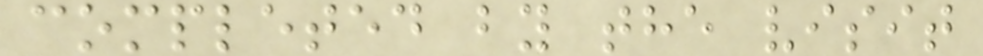completed by the visit
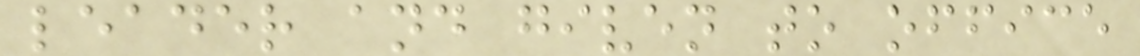leader and given to office
